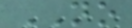NO
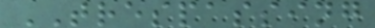TRESPASSING
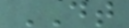DT
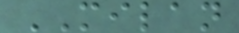MILAN
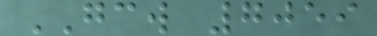GCW 7059
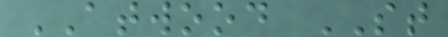ATWOOD ST
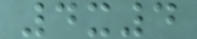4x4
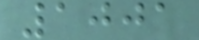1001
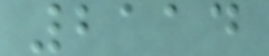2114
